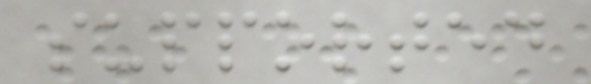supported
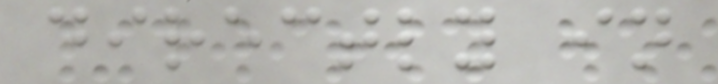directly in
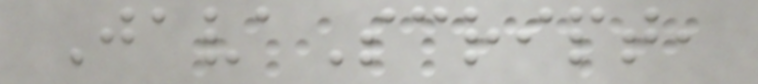JavaScript,
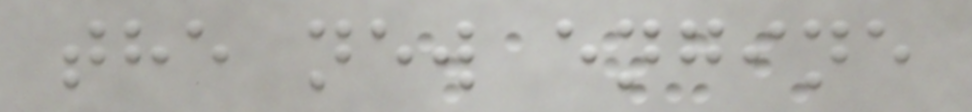the new engine
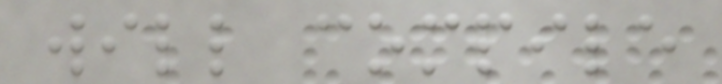will compile
